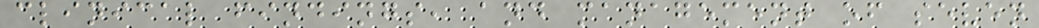clinical findings, and management of seven
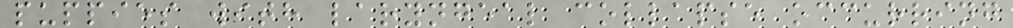puppies with laryngeal collapse occurring
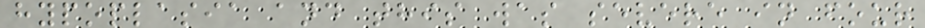hypoplasia and this was severe in four
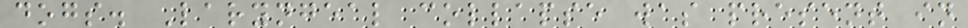dogs. Laryngeal collapse was present in
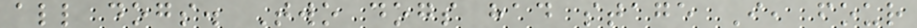all dogs. Two dogs had stage I, four
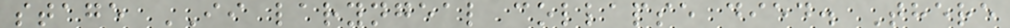stage II laryngeal collapse died. There
